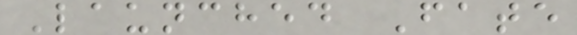Launched Fate
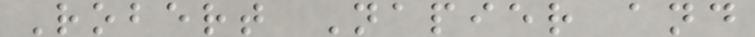Robert Napier and
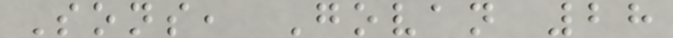Sons, Govan 28
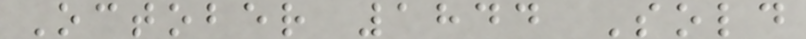October 1844 Sold
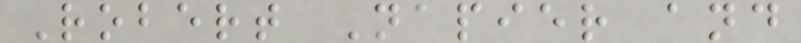Robert Napier and
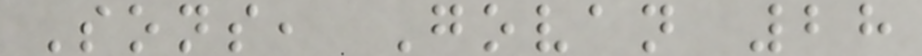Sons, Govan 28
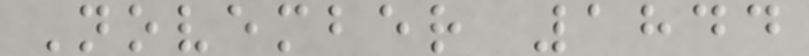November 1844
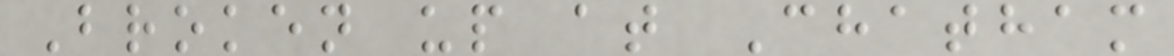Broken up at Chatham
